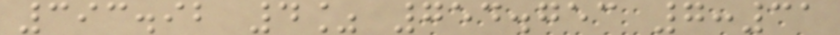393.92 4% 754.753 7:31
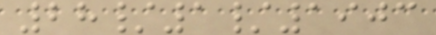28/1/1903
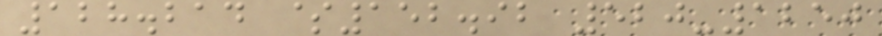128.214 $152.92 520-1250
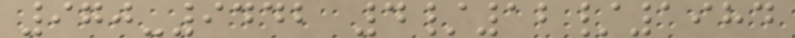970-9442 4/12/1984
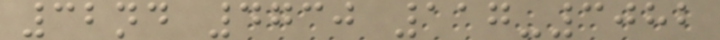32nd 4730 117-3082
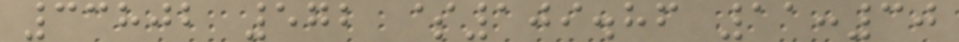33802 572 $109.86 11:30
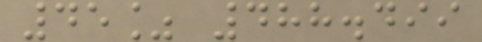45% 488.499
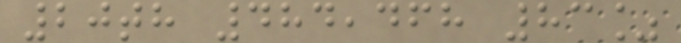20th 484,468 83%
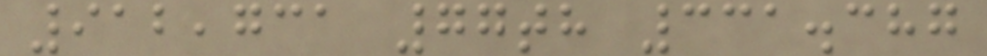912,731 77th 331.387
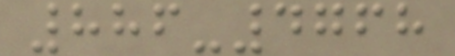886-4768
